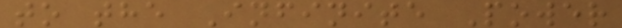to the Infinite Power
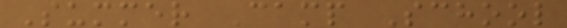Summer Camp School
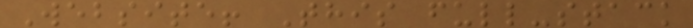Website! This full-stack
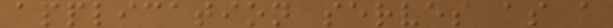application serves as a
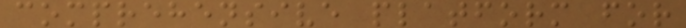comprehensive platform for
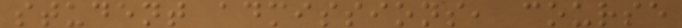student admissions, course
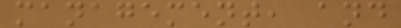management, and
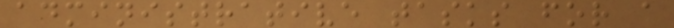administrative tasks for a
